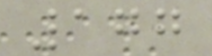177
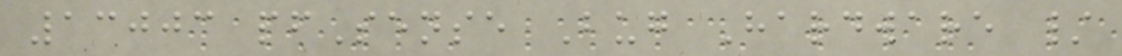13003 pfSense Bug Hardware /
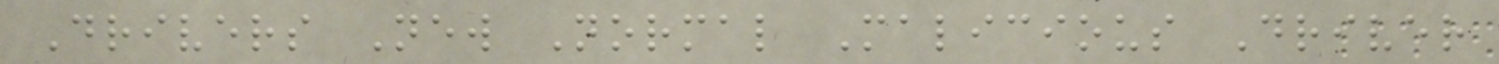Drivers New Normal Malicious Driver
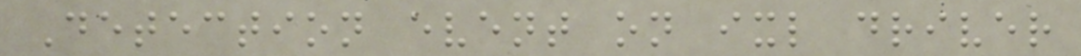Detection event on ixl driver
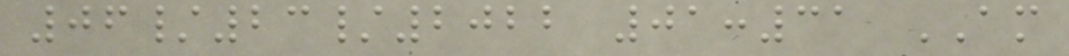06/23/2022 01:31 AM
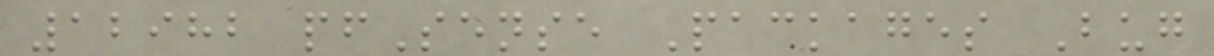12982 pfSense Packages Bug
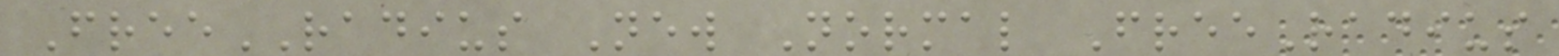FreeRADIUS New Normal FreeRadius
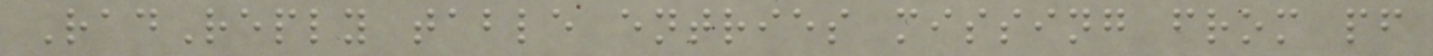RadReply table entries missing from pf
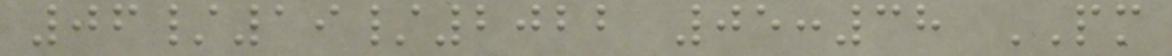06/19/2022 05:38 PM
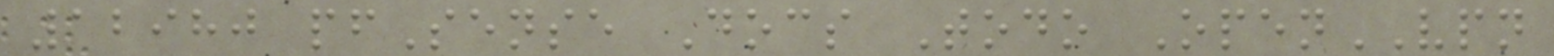12980 pfSense Docs Todo OpenVPN
